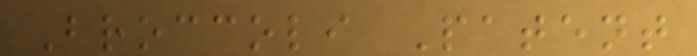Broccoli Patent
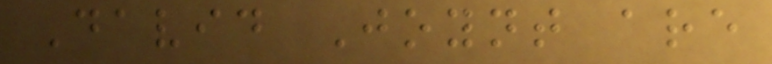David Joynt are
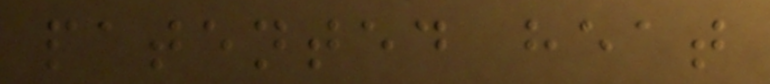patented heat
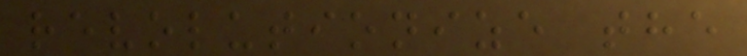revolutionize the
